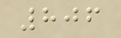806
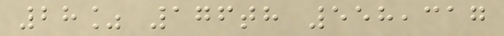28% 176th 558,317
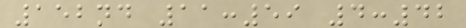152nd 11:59 4:42
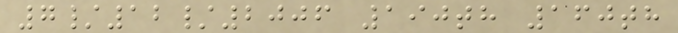7/12/2006 190th 160th
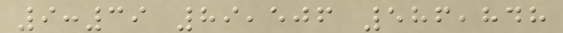9:39 89,506 586,848
